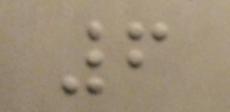6
